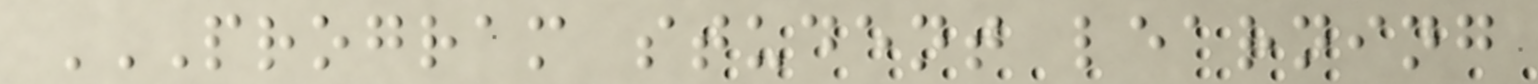PROGRAM STUDENT LEARNING
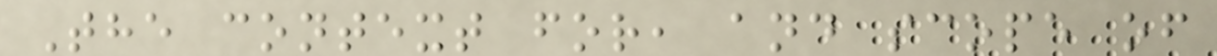The context for, and scope of
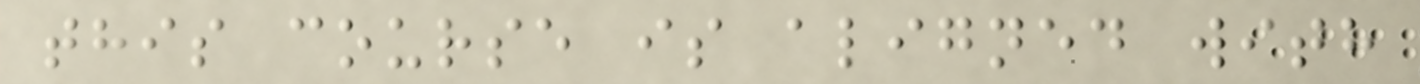this course is aligned with
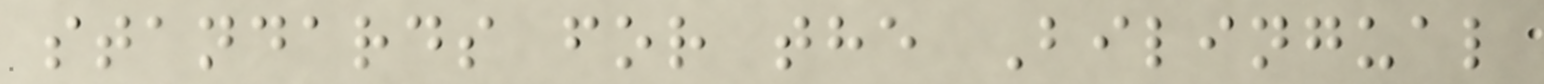standards for the Bilingual
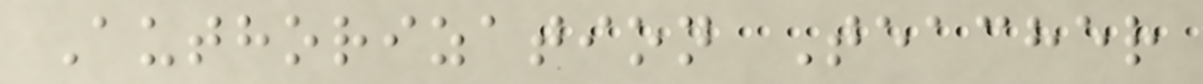Authorization Teacher
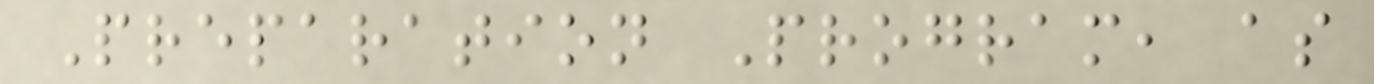Preparation Program, as
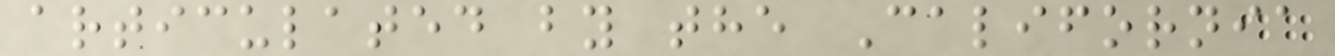articulated by the California
